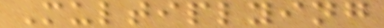Multiplying
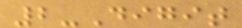2-Digit
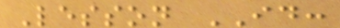Lesson ID:
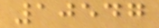10547
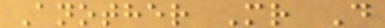Another Mr D
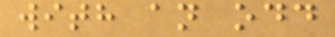with an odd
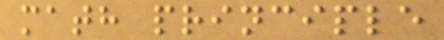math principle
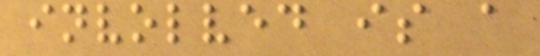involved is a
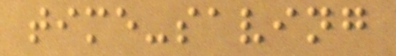time-saving
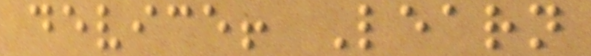device! Learn
